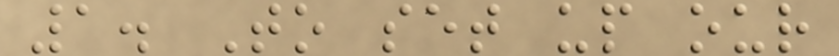1. To set up our
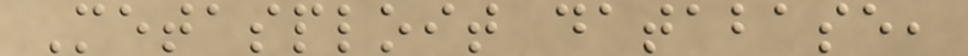Metasploit database,
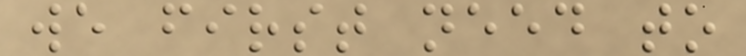we first need to
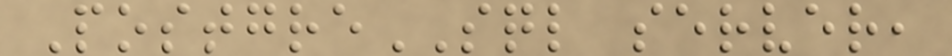PostgreSQL server,
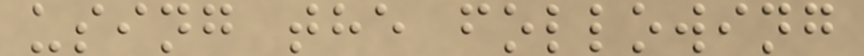using the following
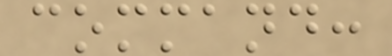command:
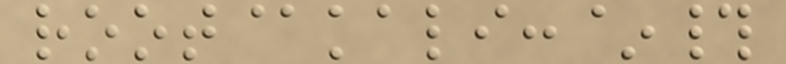root@kali:~#
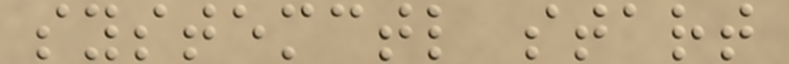systemctl start
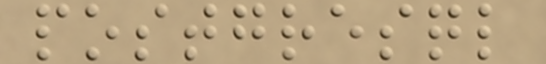postgresql
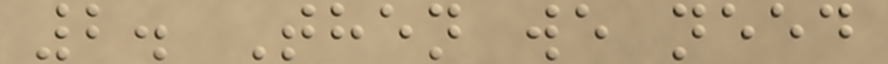2. Then we need
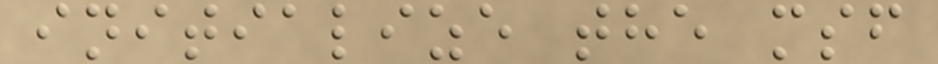initialize the msf
